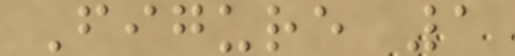Figure 1
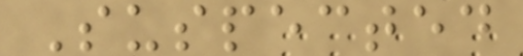Suspected
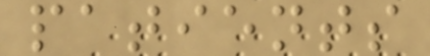patients
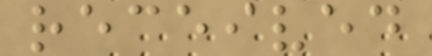received
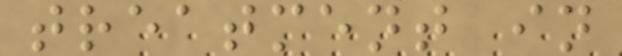treatment in
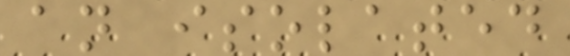an isolated
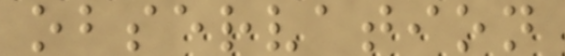observation
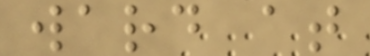ward at
